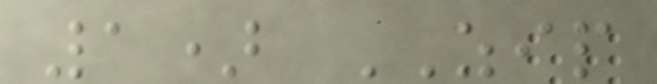1) ZIP
